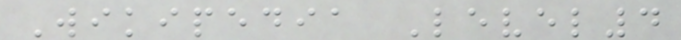Wikipedia Level4
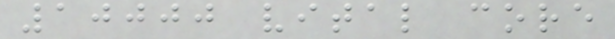10000 vital core
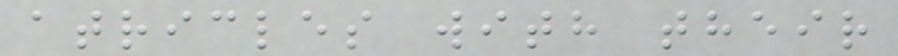atricles with their
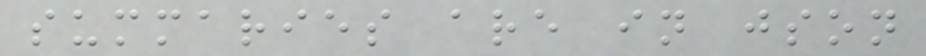summaries are in json
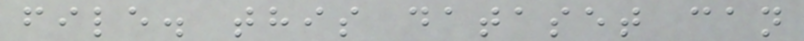file. this dataset can
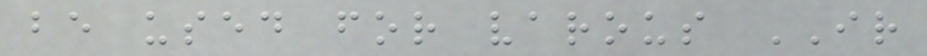be used for varous IR
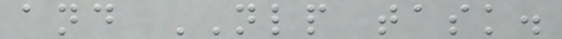and NLP task.
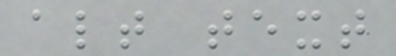alt text
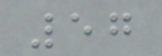57
